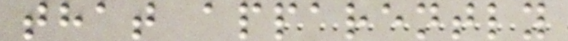that apparently
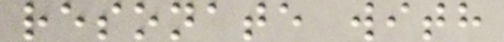resonate with
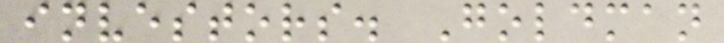investors. Goldman
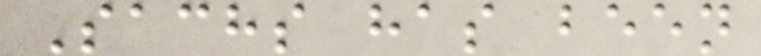Sachs has been
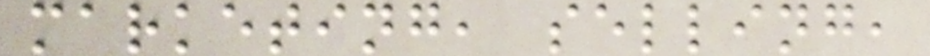marketing, selling,
